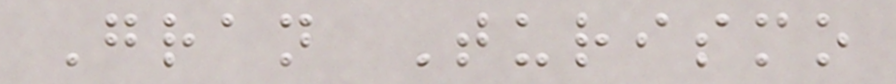Gran Turismo
